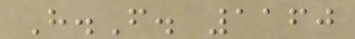H.F. 1160
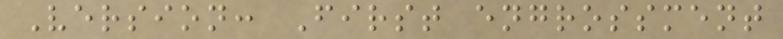Version: First engrossment
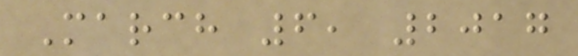March 6, 2017
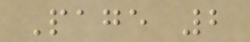Page 2
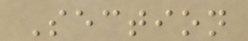Section
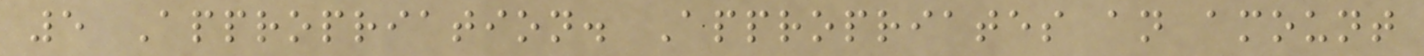5 Appropriation. Appropriates an amount
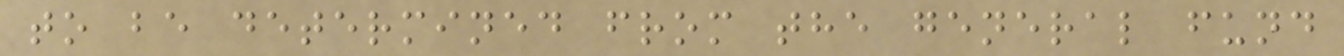to be determined from the general fund
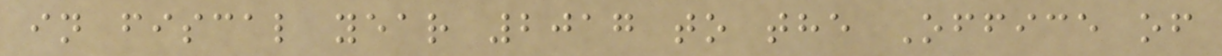in fiscal year 2017 to the Office of
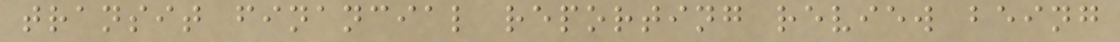transit financial reporting review being
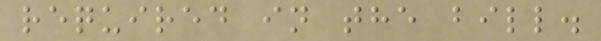required in the bill.
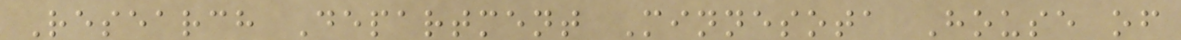Research Department Minnesota House of
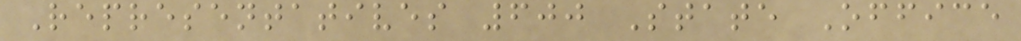Representatives 600 State Office
